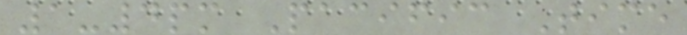1-4pm Pacific Time
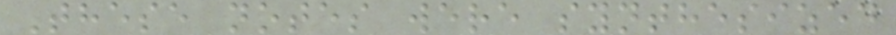These notes were synthesized
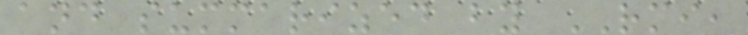and summarized by RMI,
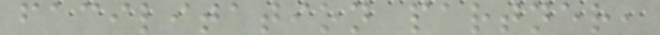facilitation partner,
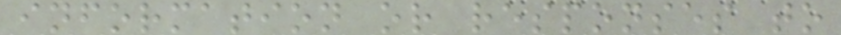information or responses to
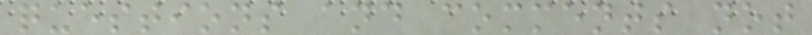questions and comments not
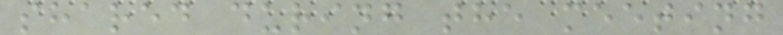shared during the meeting
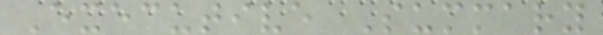Executive Summary
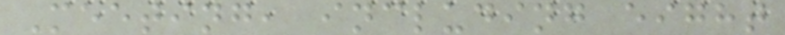Meeting, including eight
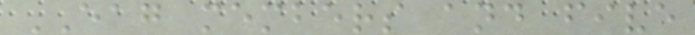EAG members and five
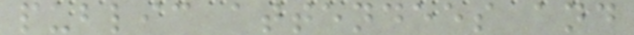public attendees and
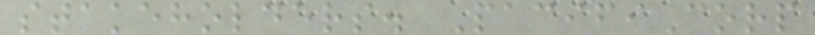stakeholders. PacifiCorp
